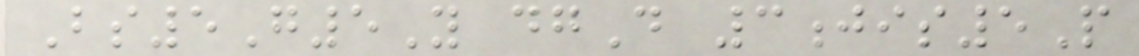Bs5G5Y dgD 3jis5P
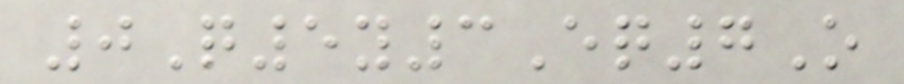0Q5y3Eq7O
